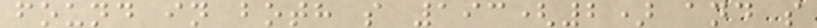found in both s 193(2) and s
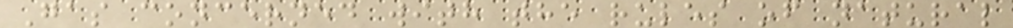Gas concerned with the rules of natural
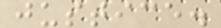justice.
